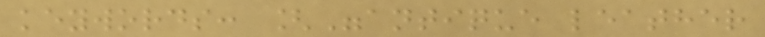keywords: ["antique leather
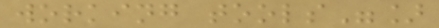working tools"]
